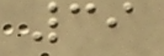39
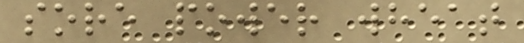sore power wheat
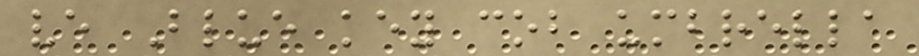ve Blue key cob umbrella
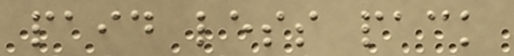paid less pack
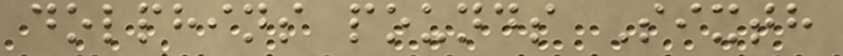dolphins pounds Sixth
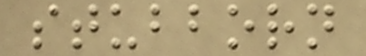stubborn
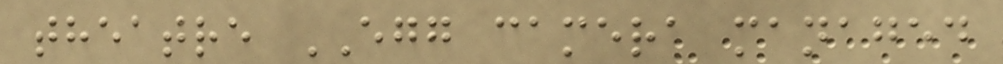theatre EGG camera managed
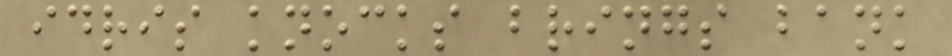idris knocks brings bank
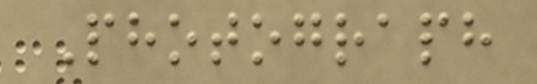Photograph
